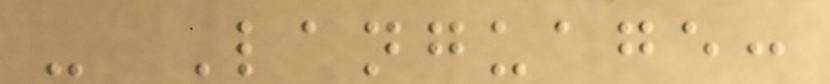- Language:
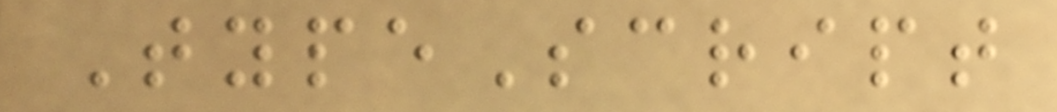TypeScript
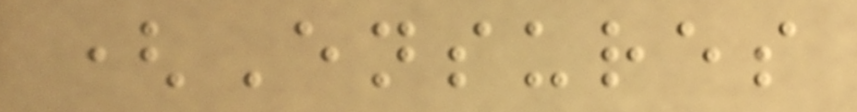(Ensures
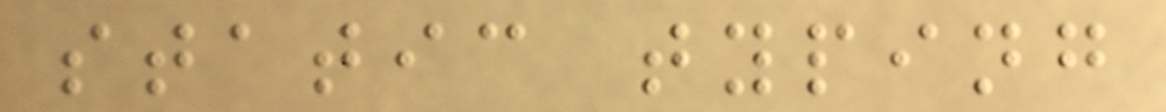static typing
